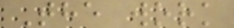The work
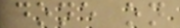done on
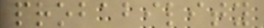probability
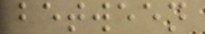between
